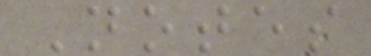Notes
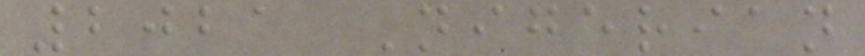2021 Nigerian
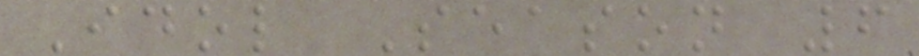Idol Season 6
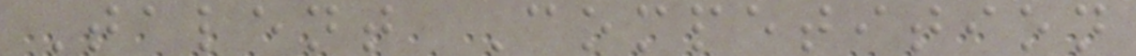Talent Competition
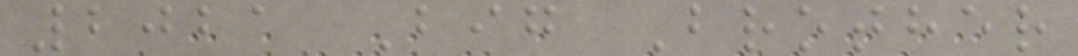2021 Big Brother
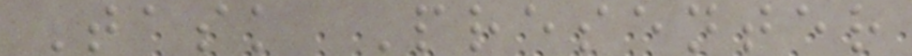Task Presenter
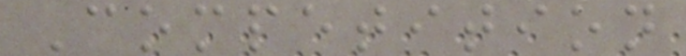Competition
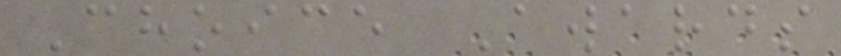Choice Awards
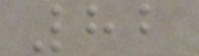82
